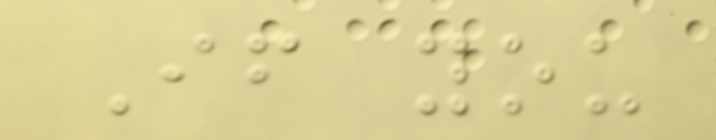If you
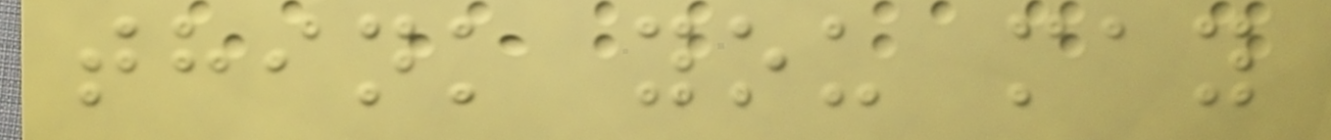think you may
